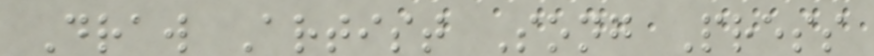Draw Artist Song Press
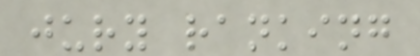jury ranking
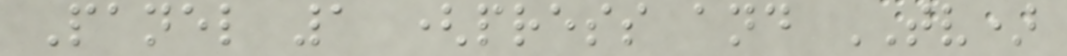Panel 1 (press and TV)
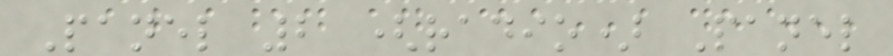Panel 2 (radio) Panel
